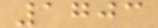1703
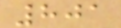801
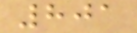801
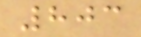803
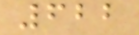622
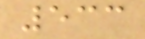533
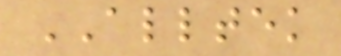ALLTEK
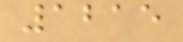1215
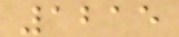1215
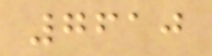7610
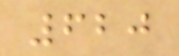620
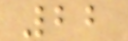22
